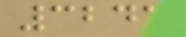3241
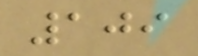109
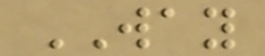WAY
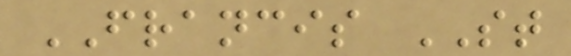FRANCIS ST
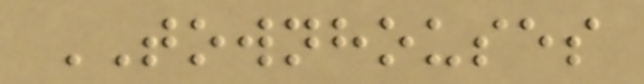TOWNHOUSES
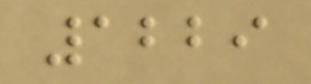1229
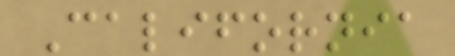California
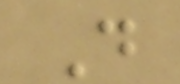D
